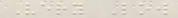Very Low
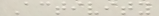Activity
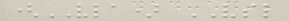(VLA) VSL
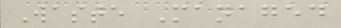Waste Managed
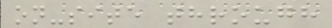on-site through
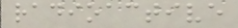radioactive
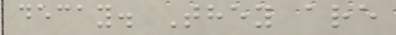decay. They are
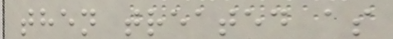then treated as
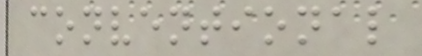conventional
